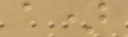a)
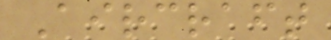Aircraft
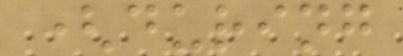(during
